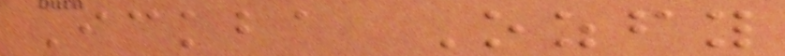Ickba Ozfy
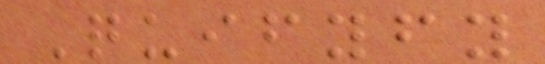Quifyfy
